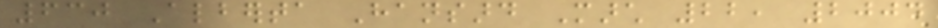630 Alberta Hansard March 22, 2004
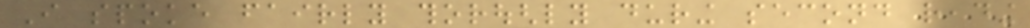I spoke fairly thoroughly during second reading
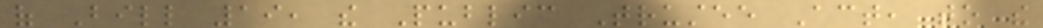of Bill 19, the Public Trustee Act, to the
